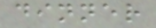dinner
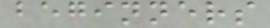beginners
